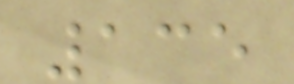135
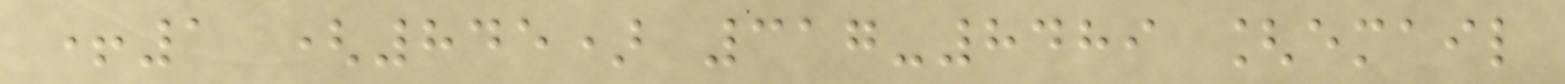+1 (845) 317-8489 [email
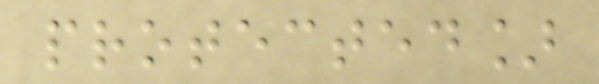protected]
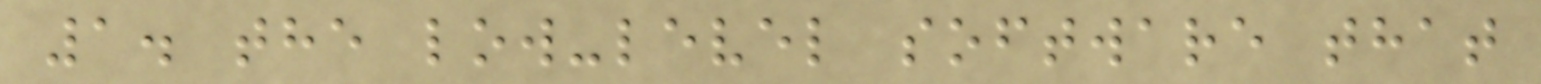1. the low-level software that
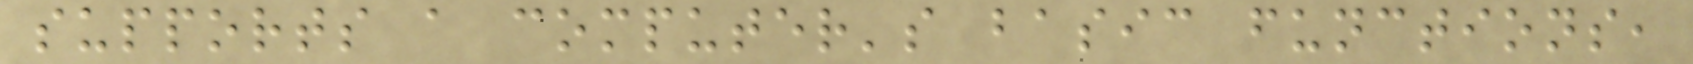supports a computer's basic functions,
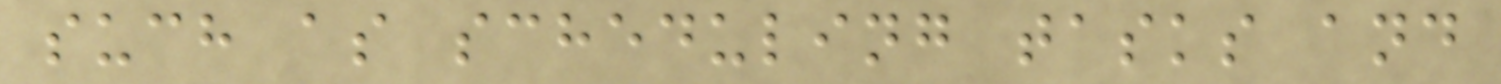such as scheduling tasks and
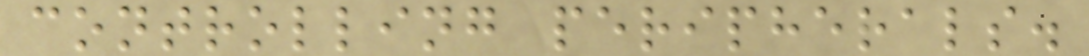controlling peripherals.
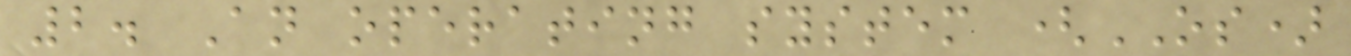2. An operating system (OS)
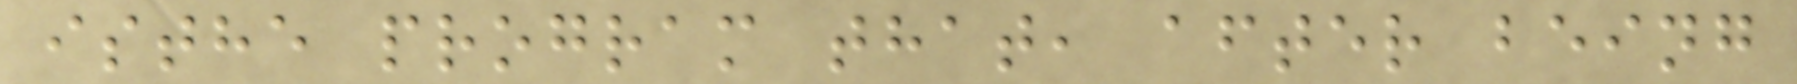isthe program that, after being
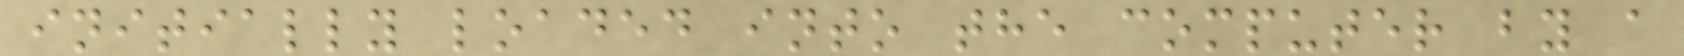initially loaded into the computer by a
